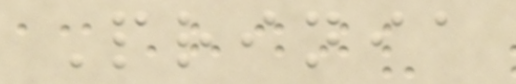Prinia
